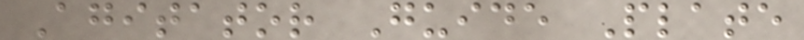Agitator Guide Plate
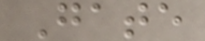Gate
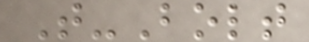T-Bolt
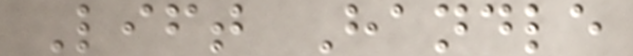Lift Handle
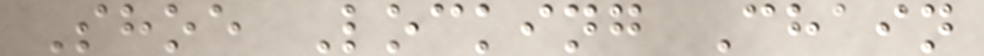Shoe Locking Chain
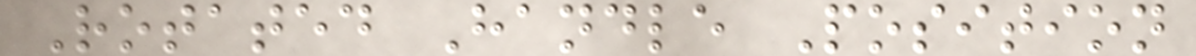Rotated Handle Position
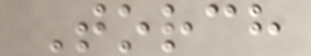Torch
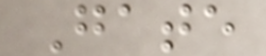Gate
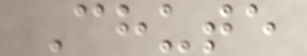Chute
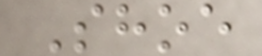Shoe
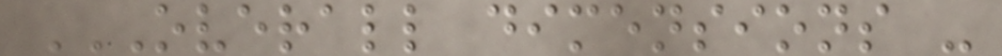OVERALL DIMENSIONS -
